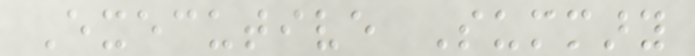Executive Summary
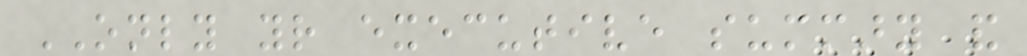ONLY your executive summary and
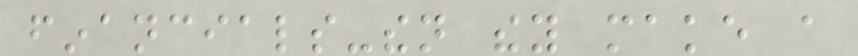financials-then they make a
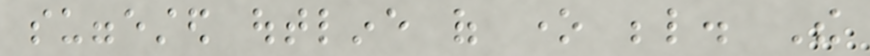suggested outline of one below. The
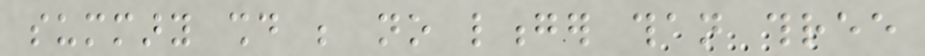summary should be no longer than three
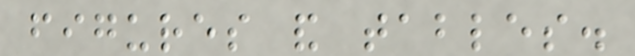figures and tables.
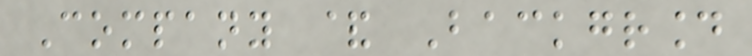Company & Background
